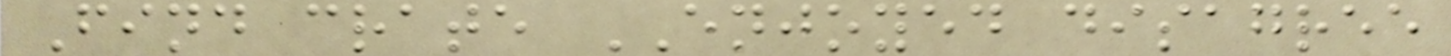Find crate ENJOYED disagree
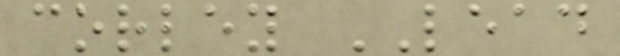corley LEAD
